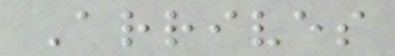Arrives
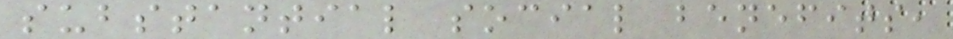substantial social benefits,
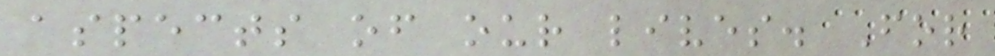aspects of our lives. For
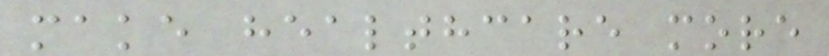make healthcare more
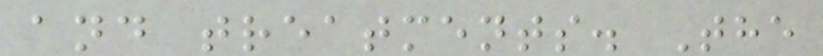and treatments. The
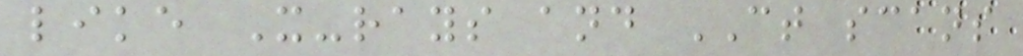like X-rays and CT scans
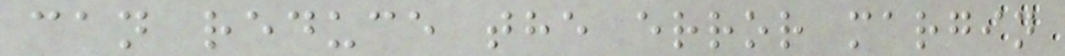can reduce the error margin
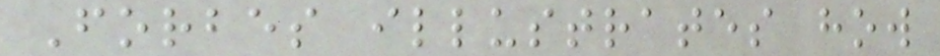Forbes illustrates how
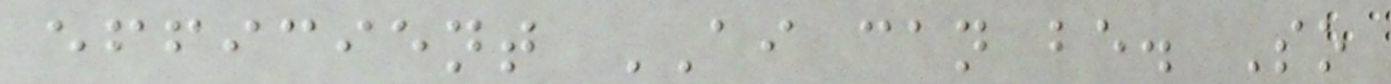efficient AI can be. So
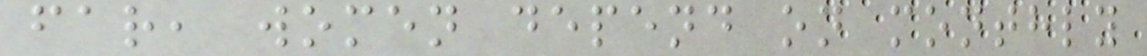far, women depend on monthly
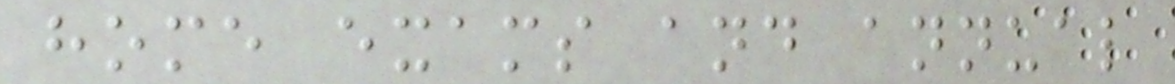home exams and annual
